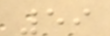59
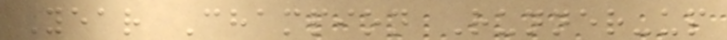Year Champion Runner-up
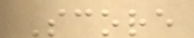Score
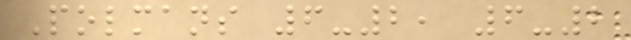Polmans 6-2, 6-2
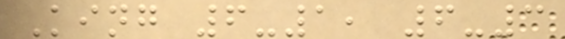King 6-1, 6-3
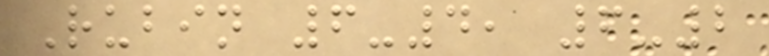Rubin 6-4, 6-2
